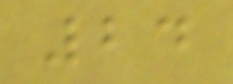24
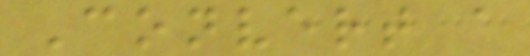Convert a
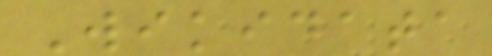Wikidata
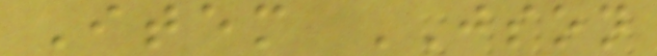Item JSON
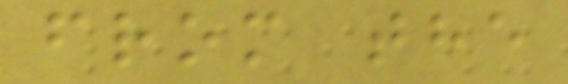from the
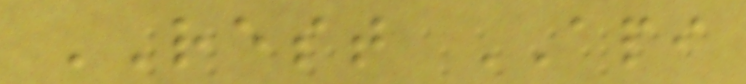REST API
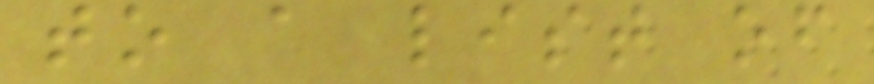to a list of
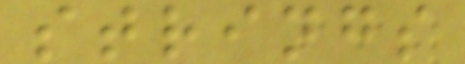strings
